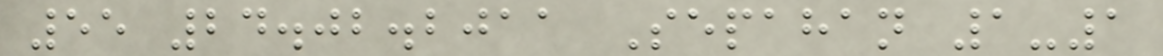55 24.02.2011 Sepahan 1-1
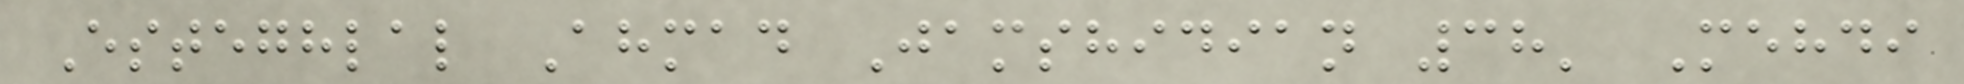Esteghlal Ahmad Jamshidian 38' Mehdi
